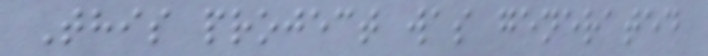This project was generated
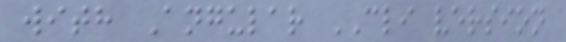with Angular CLI version
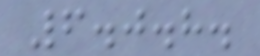6.0.8.
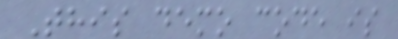This demo code is
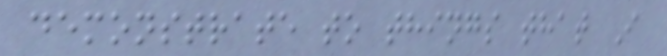demonstrate to things that I
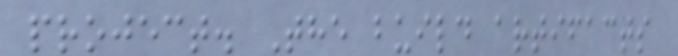project. The build artifacts
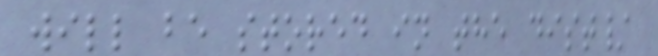will be stored in the dist/
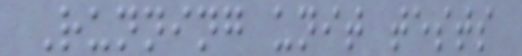Running unit tests
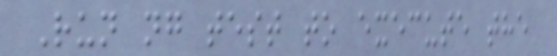Run ng test to execute the
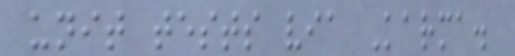unit tests via Karma.
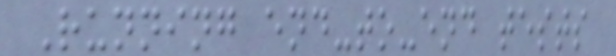Running end-to-end tests
